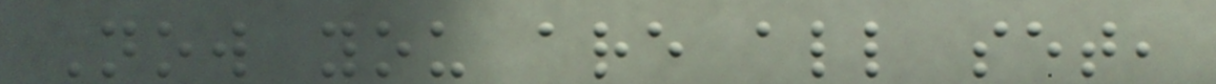Now you are all set,
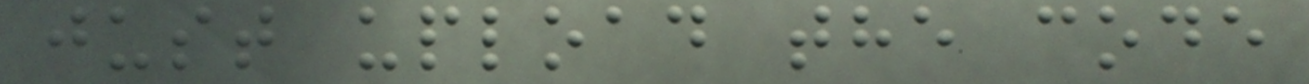just upload the code
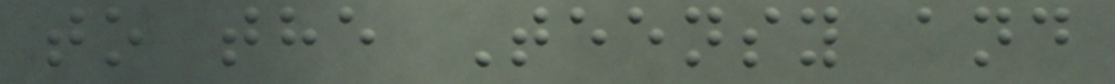to the Teensy and
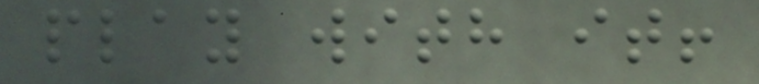play with it!
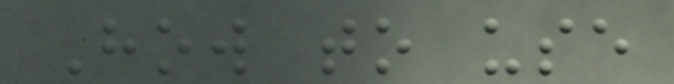How to use
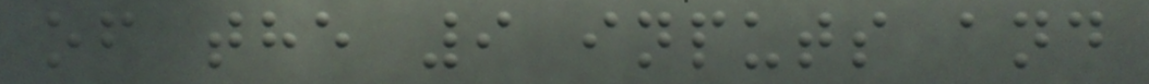of the 9 inputs and
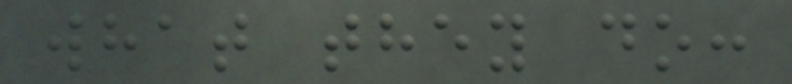what they do:
